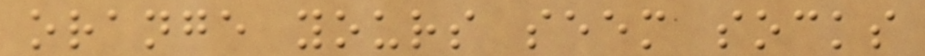orange yours seem socks
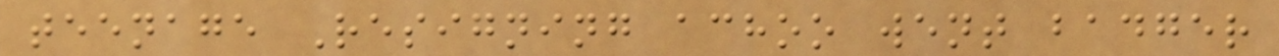teenage Resigning achoo went badger
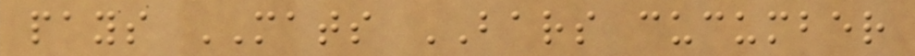pays MATS BARS cucumber
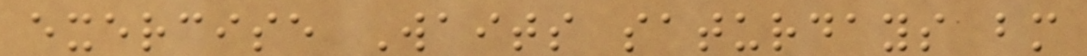exercise Waits saturdays bm
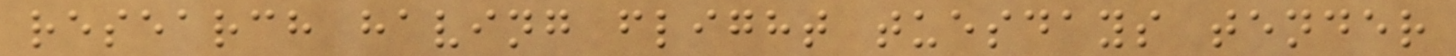research having flight tuesdays tender
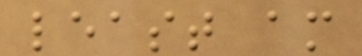least am
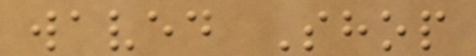waved Shop
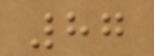87
